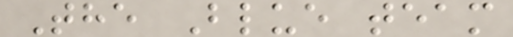The Blue team
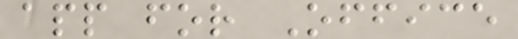app for Office
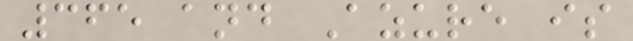365 and Azure is
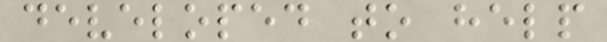developed to help
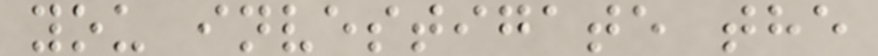you investigate the
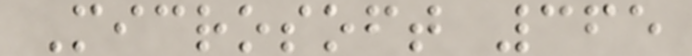Microsoft 365
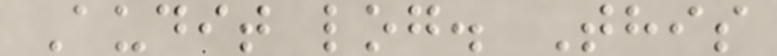Audit log. This
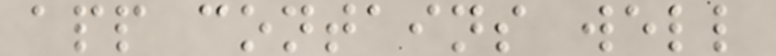app contains well
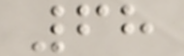68
